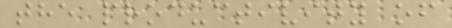the productivity of
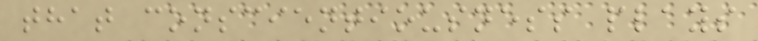that conscientiousness plays
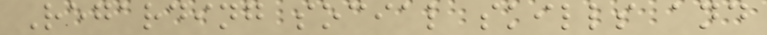Regarding social skills and
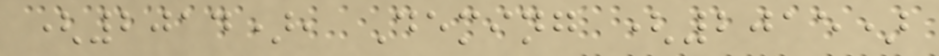(2014), Deming (2015)
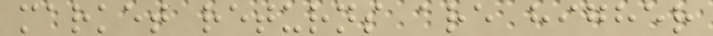market returns are higher
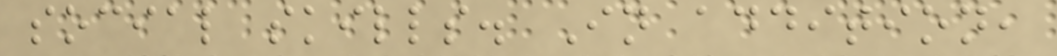social skills. In addition,
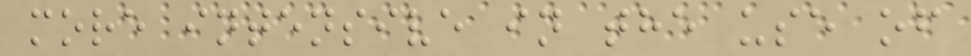more intensive in the use of
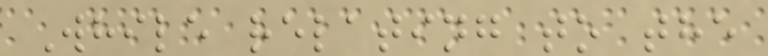While relating to the
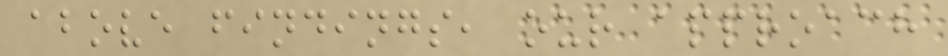above findings, our approach
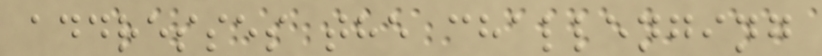addresses the challenging
